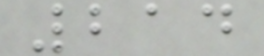214
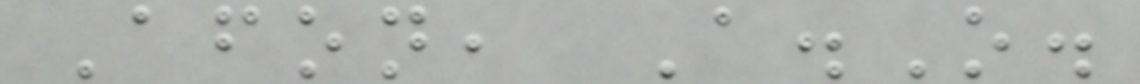Afon, A.O.
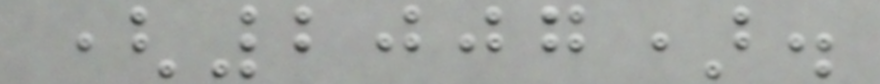(2007).
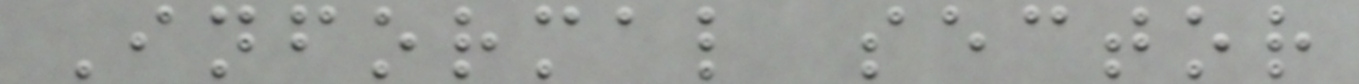Informal sector
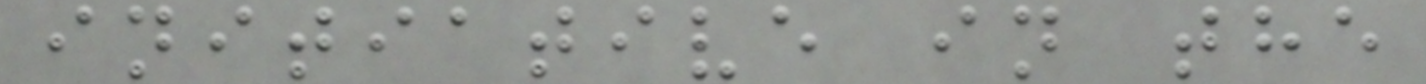initiative in the
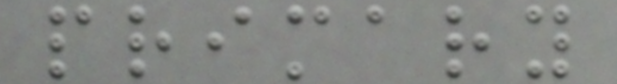primary
